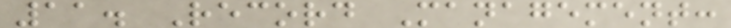11. Record Management:
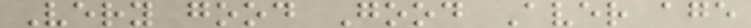Very good Good Aver age
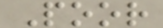Poor
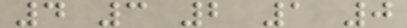4 3 2 1 0
